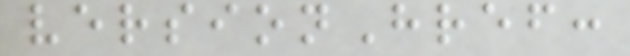versionHref:
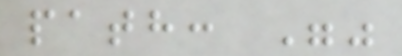path: ""
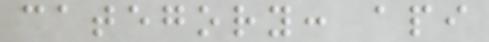category: api
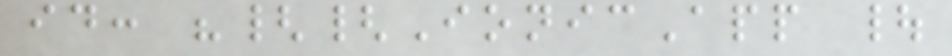id: "{{IonicApp |
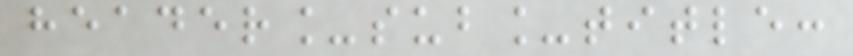header_sub_title:
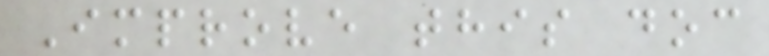Improve this doc
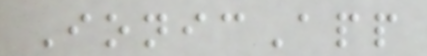IonicApp
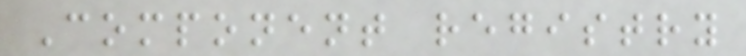Component registry
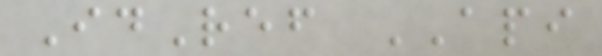IdRef API
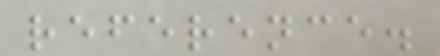reference.
